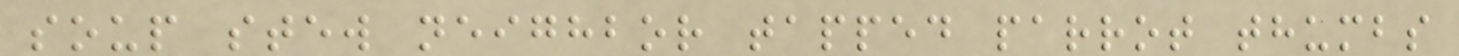soup stew neighbor tapped parrot thumbs
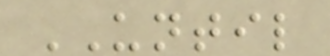UNTIL
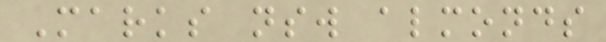Marks nsw almonds
